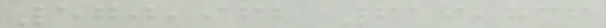570,962 619,836
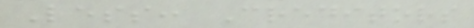Less: Creditors
